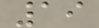19
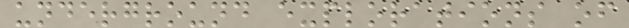underground explorations of
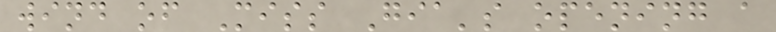wind of Miss Gia's opening a
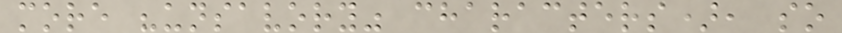more "unsavory" characters), so
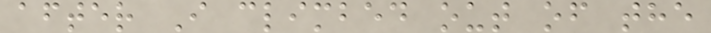after I climbed out of the
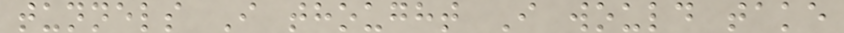tunnels I thought I would take
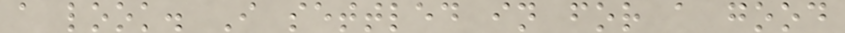a look. I settled in for a good
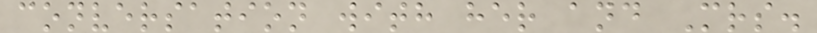conversation with her and Mrs.
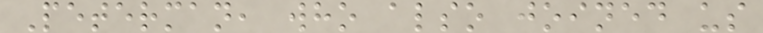Peterman, who also joined us
